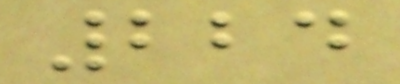224
